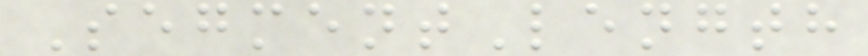SegmentLength
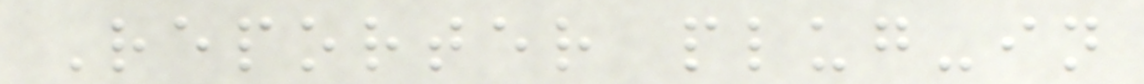Reporter plug-in
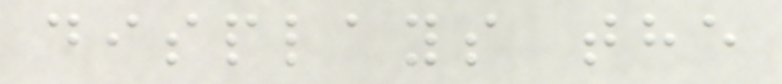displays the
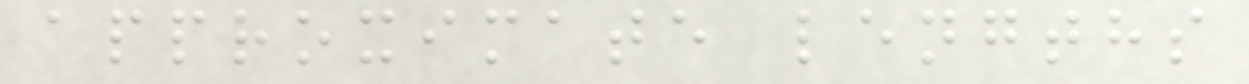approximate lengths
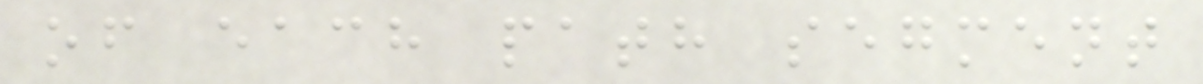of each path segment
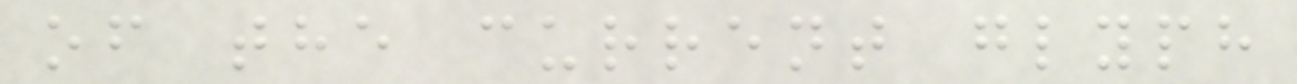of the current glyph
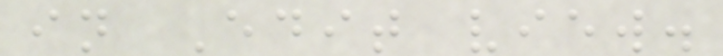in Edit view.
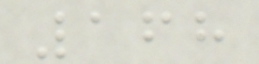168
